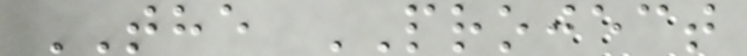THE PROJECT
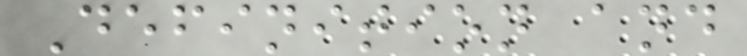Definition and
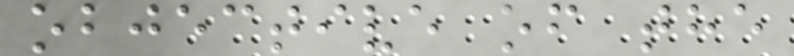objective of the
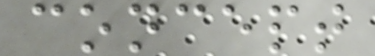concept
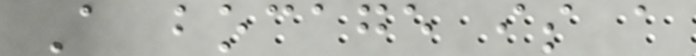A bocage is a
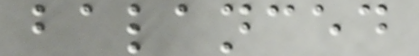balanced
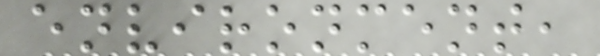environment,
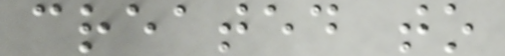created to
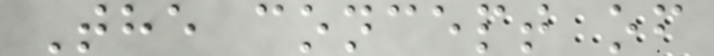The concept of
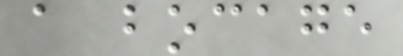a bocage
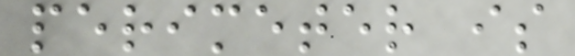perimeter is
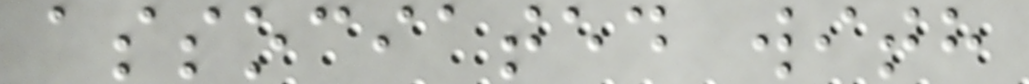associated with
